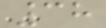38
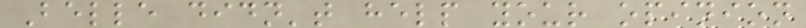Belle didn't help your opinion
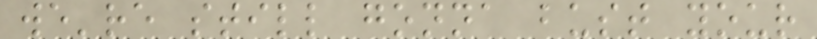we're still gonna bust your
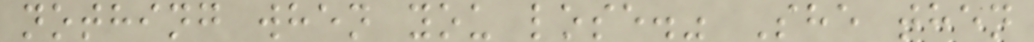nothing when you lose." She then
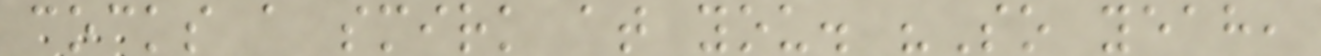cocks a smirk at you. "So yeah,
